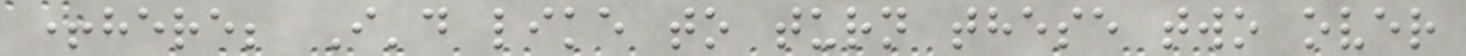+here; I'd like to turn these two over
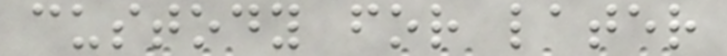custody for later
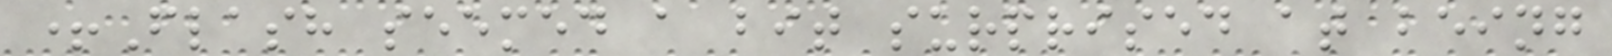+Flash seemed a bit surprised at being
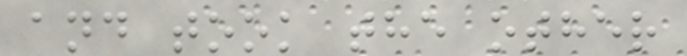and took the other
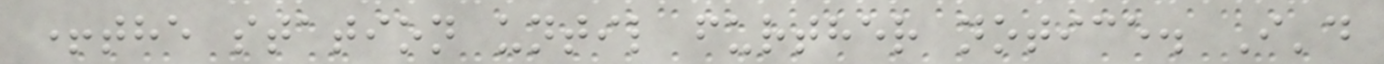+the station until further notice. I'd
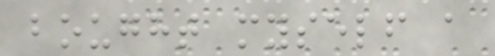bought myself a
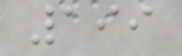199
